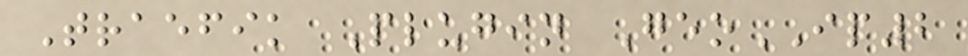Traefik Plugin GeoIP2
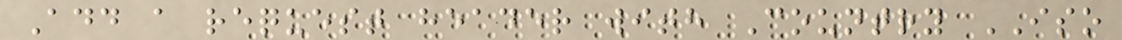Add a request header with Country ISO
